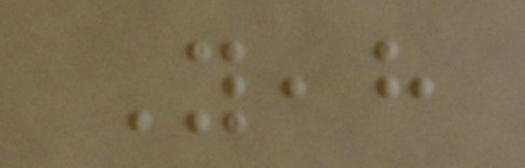Yeah
